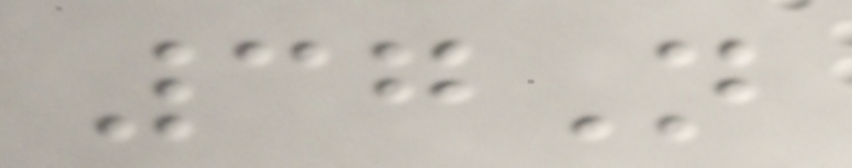37N
